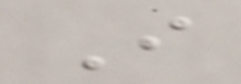I
